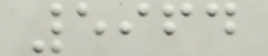5964
